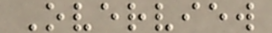Overview
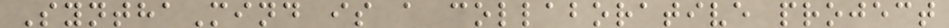SynthaMind is a collaborative project
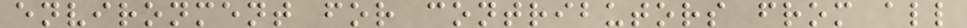environment for contributors from all
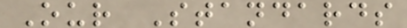Our Standards
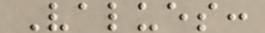Values:
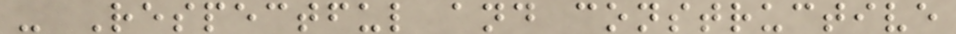- Respectful and constructive
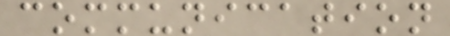communication
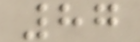87
